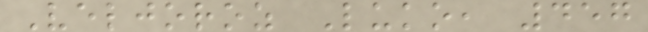Veljoroz Luko, 457
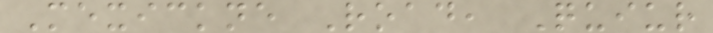Mexickne Road, Quiur
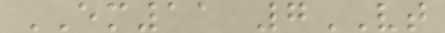EM11 7VT
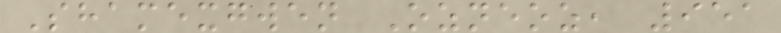Shamexgwen Ozneoz, 951
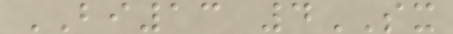BI13 4SX
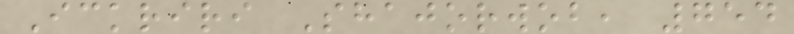Ickriri Shajorwob, 754
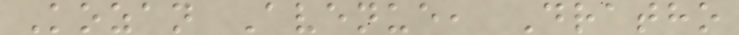Kozan Avenue, Dratho
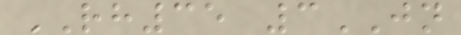RH35 3JN
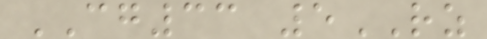CG33 5RZ
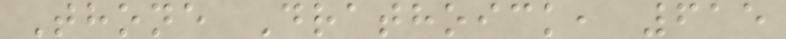Thone Drathoick, 615
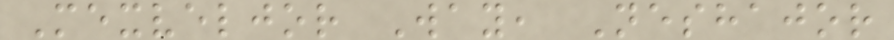Mexveljor Way, Neshajor
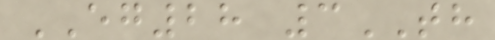EG28 3TH
